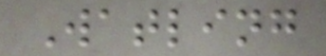Watling
